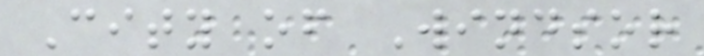City of Windsor
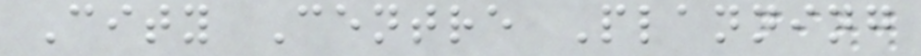City Centre Planning
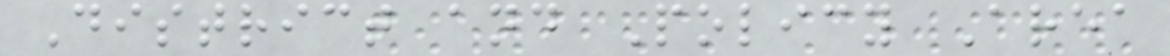District and Policy Area
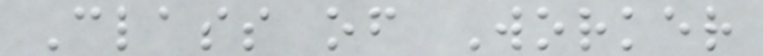Class of Worker
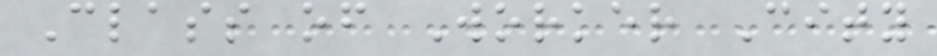Class of Worker City
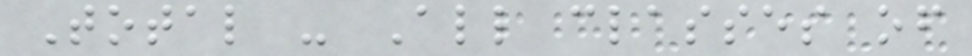Total - All classes of
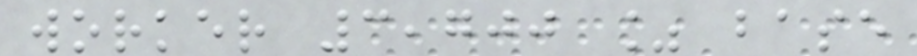worker 3,700 % base
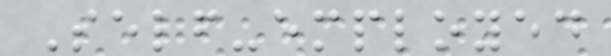Self-employed
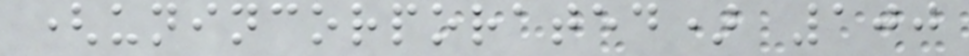(unincorporated) 100
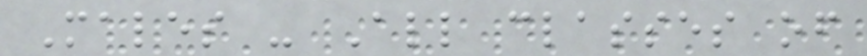Males - All classes of
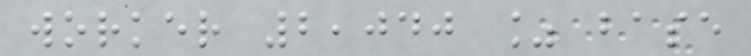worker 2,040 % base
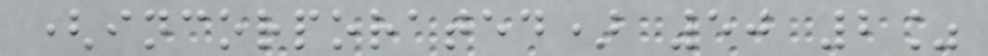(incorporated) 50 2%
